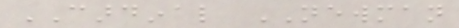CARDINAL NEWMAN
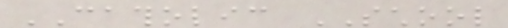CATHOLIC SCHOOL
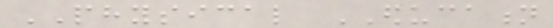PHYSICAL EDUCATION
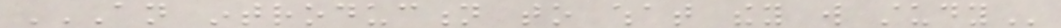AN INTRODUCTION TO WHAT THEY WILL STUDY
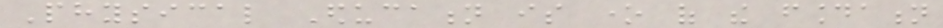Physical Education is one of the foundation
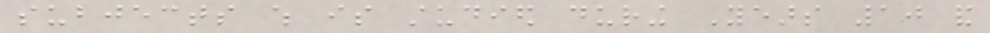subjects which is studied during Years 10 and
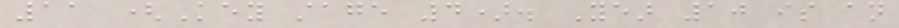11 (Key stage 4). Year 10 is an
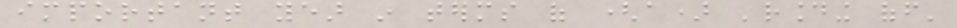important year in terms of (a) 'rounding off'
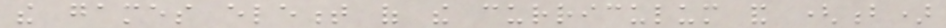the games element of the curriculum and (b)
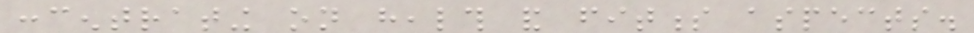concentrating on health and fitness aspects.
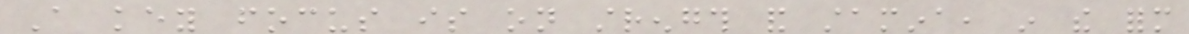A key focus is on strength and stamina, in the form
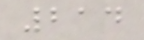214
